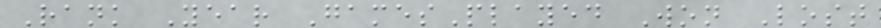Rank Year GamesPlayed Won Lost
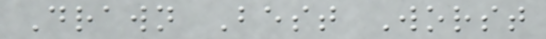Drawn Best Worst
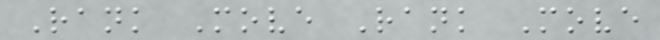Rank Move Rank Move
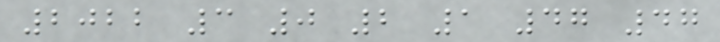2022 3 0 2 1 47 47
